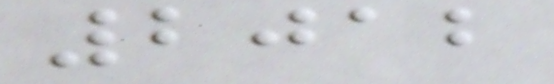2012
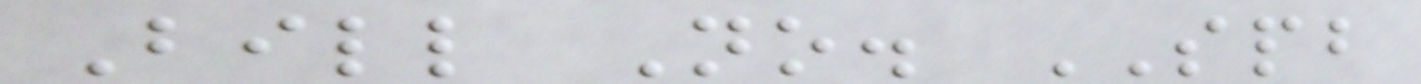Bill No. SPB
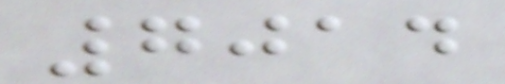7014
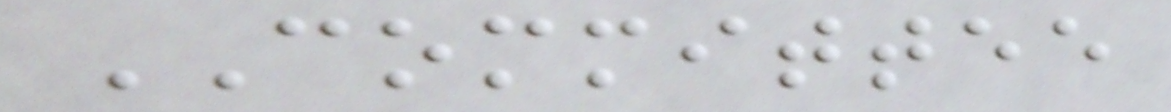COMMITTEE
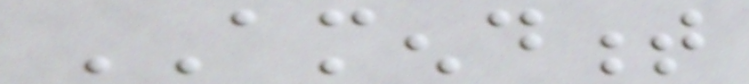AMENDMENT
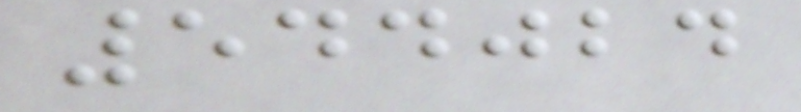544024
